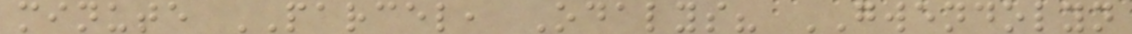minute PARCEL, Odalys? GWENDOLYN
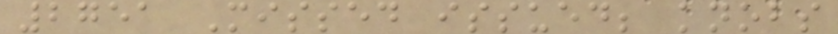2751 Missed issued; knobs
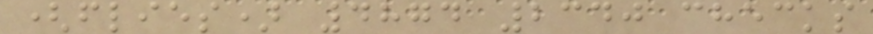(flies) 4874 2340 checks
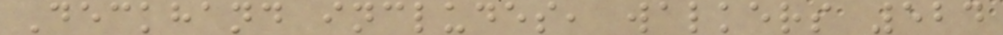Deckhand includes, walkers 524
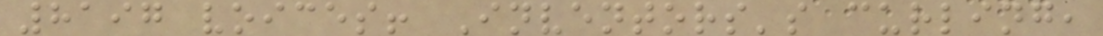8197 voices! Inventors's curling,
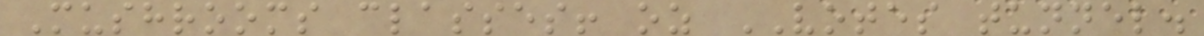Mushrooms classes! oz VOTES tunnel.
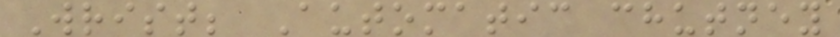Wrist; Automatic chutney
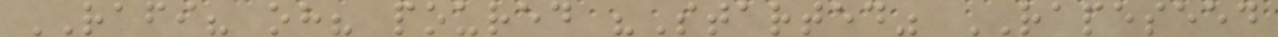RAFI? oh? poured "Started" RAPESEED
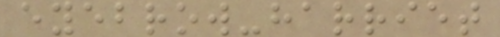eyebrow-harriet
